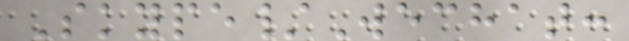Skype/Wechat:
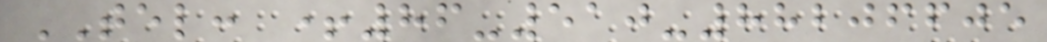TEL: +86-510-88206605
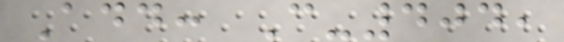Add: C-404,
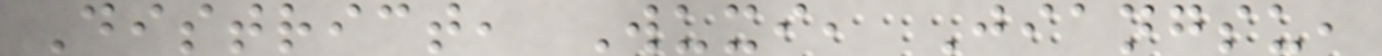District, Wuxi, Jiangsu,
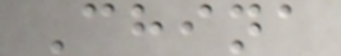China
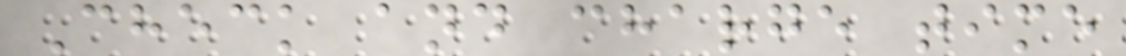Check and charge time
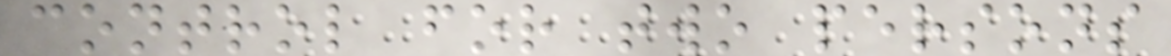control for two persons
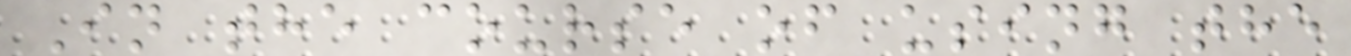In the course of using the
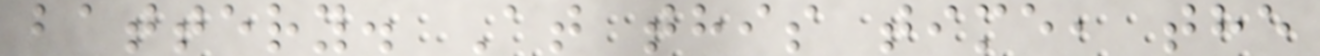battery. At this time, the
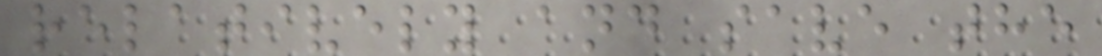relatively and save the
